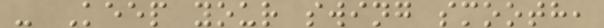- Keep your swing smooth,
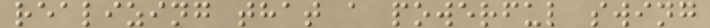realizing that a powerful swing
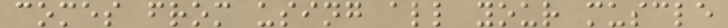comes from using all your muscle
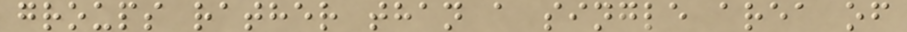groups rather than a single area of
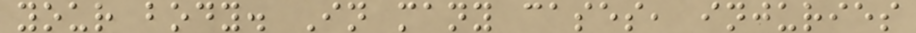your body. In many cases, injuries
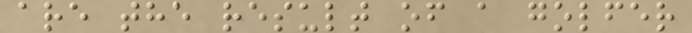are the result of a golfer
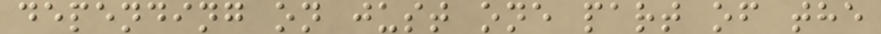depending on just one part of the
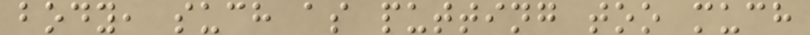body, such as putting too much
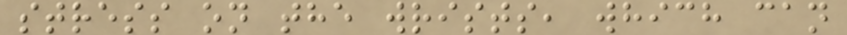stress on the wrists, which can
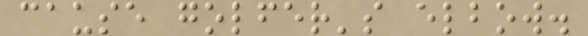cause golfer's elbow.
